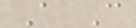A C
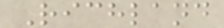Richland
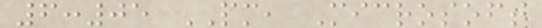6:05 PM, Microsoft
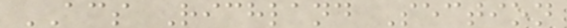ACS Richland Section
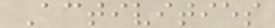Activities
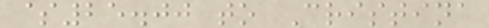$25.00 to Cristina
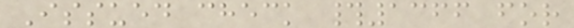Issued check #1366 for
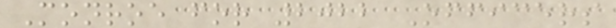Monroe for 2022 Officers
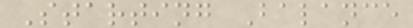Starting Balance
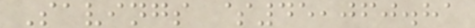Savings $45,060.81
